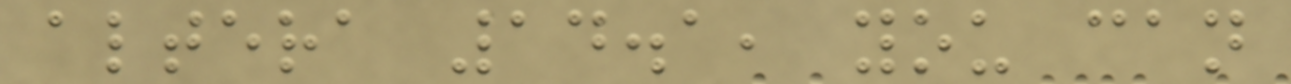altera 14.1, you can
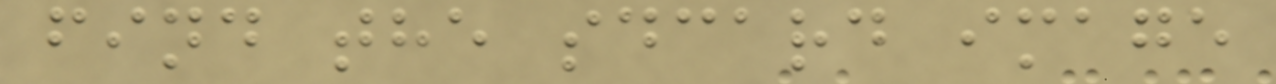find the sdcard image
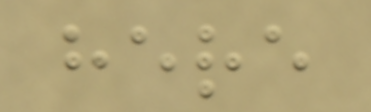here
